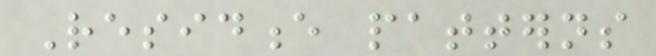Residence patterns
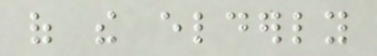of the elderly
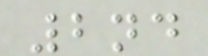2nd
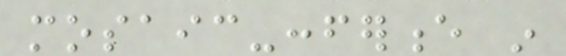mosaic-conference in
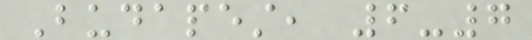Budapest, 6-7
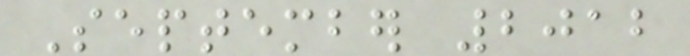September 2012
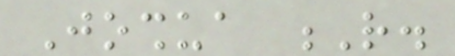Joshua R.
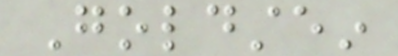Goldstein
